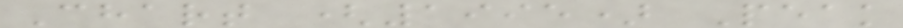Chart (1995) Peak
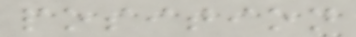position
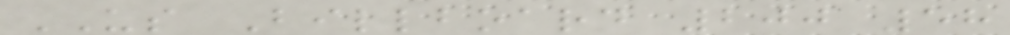US Billboard 200 58
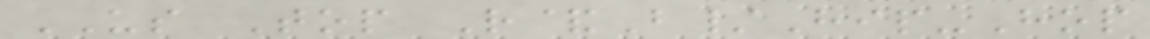US Top R&B/Hip-Hop
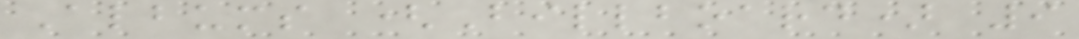Albums (Billboard) 9
